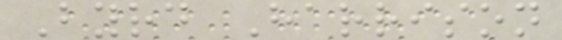Byrd Harrison
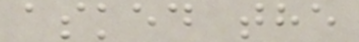asked the
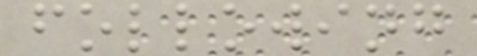following
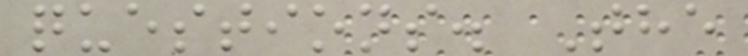questions. The
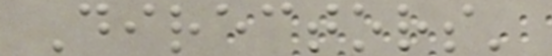Directors'
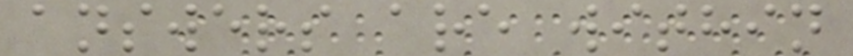answers are within
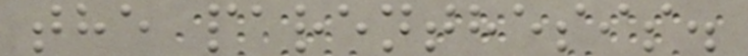the parenthesis.
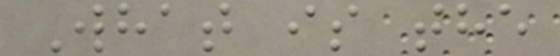What is the
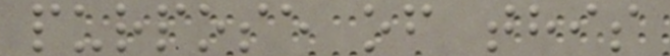purpose of this
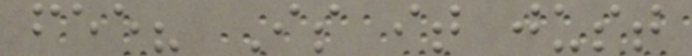fee? Is it just
